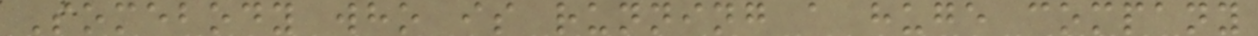Somebody who is running a huge company
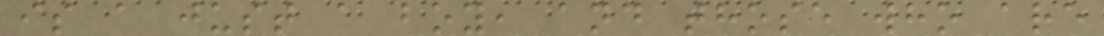is a just a boy, and those who are
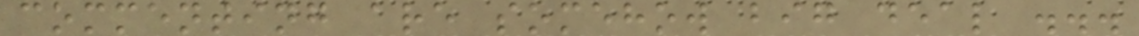commenting are somehow big deal ...
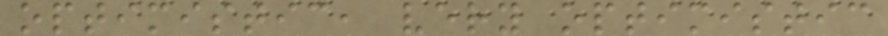optimistic, very optimistic
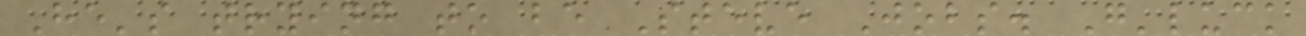He's trying to be Steve Jobs. G'luck
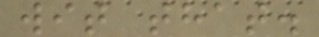wit that.
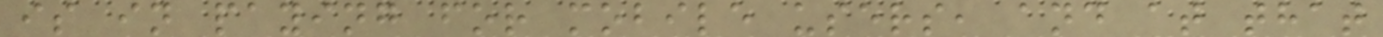is in paying for mobile users, and at that
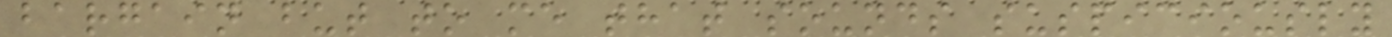bargain but to me that sounds suspiciously
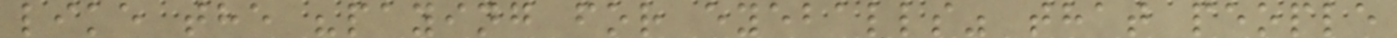like the "paying for eyeballs" that people
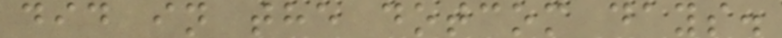did in the dotcom days.
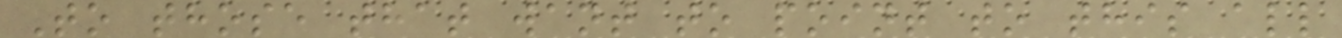To those that want to point to this all
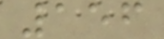156
